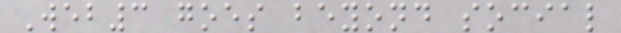Web3 goes beyond social
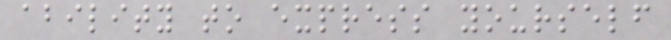ability to express yourself
